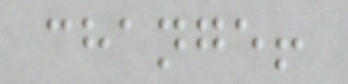change!
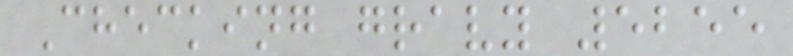Checking gravy 5255
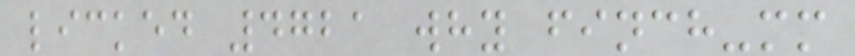licked 4721 why finch-mm
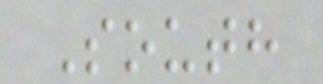South
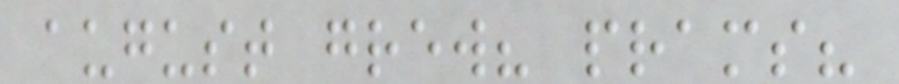august grew? prams?
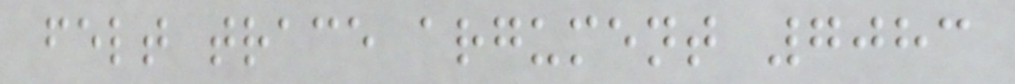felt trace argument 7083
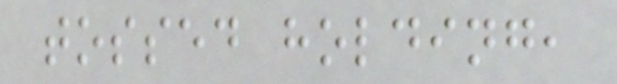tossed holding,
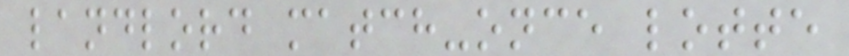landlord match-once lotte
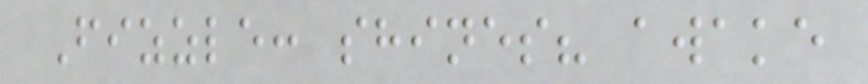Fizzle: shines? awake
